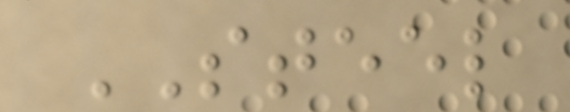STEEL
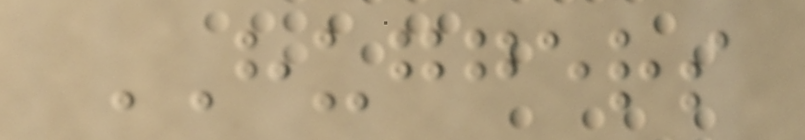HUGGERS
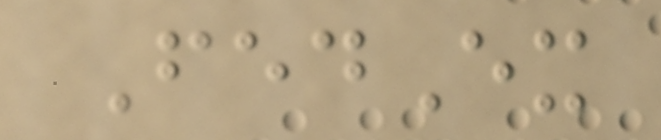FedEx
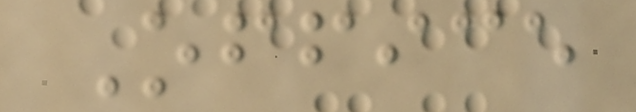Office
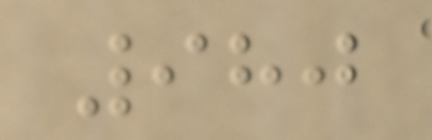980
